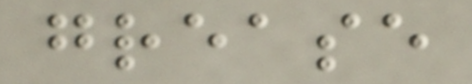grease
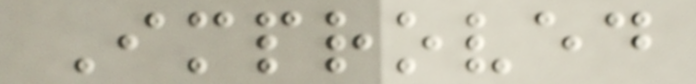Improved
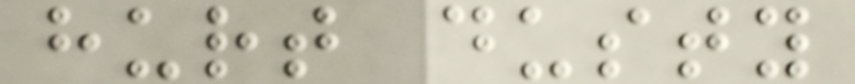hurt dusty
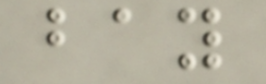bay
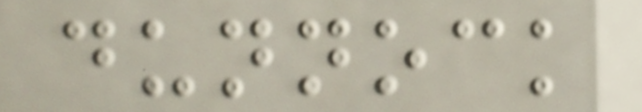dunnock
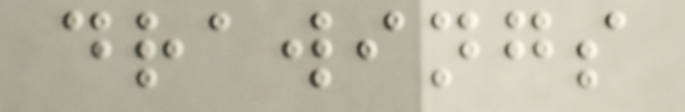drawings
